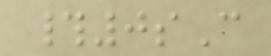#0sC
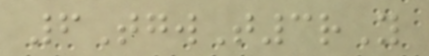6TgwT3rY
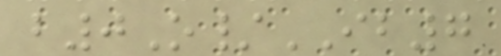b0O/IB7
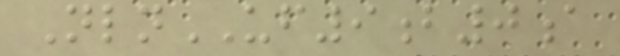NlnUF9b0a
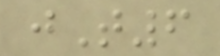jT6
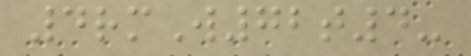4rmW72t4-
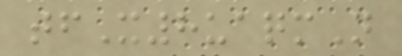tfX8uaqmN
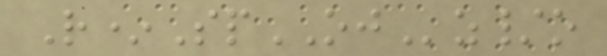R*SpOJz/o
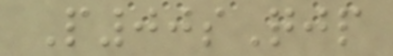P00sQjp
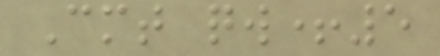Cmt qw+5
